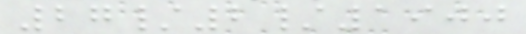27/2/1900
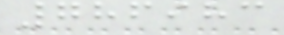786983
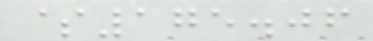$175.06
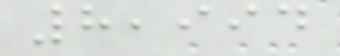8,994
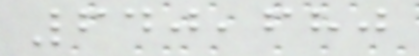640,680
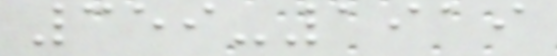359-1919
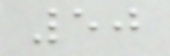50
